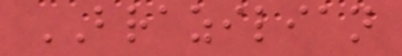BRAZILIAN
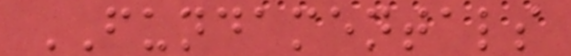FUNDAMENTALS
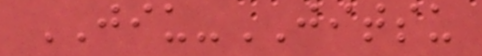JIU-JITSU
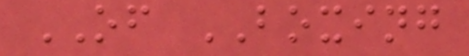OF BOXING
